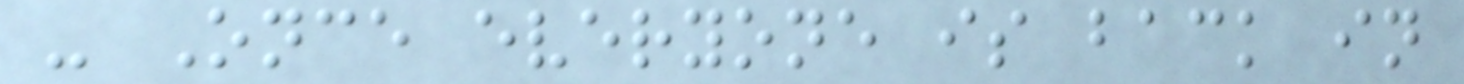- Once everyone is back in
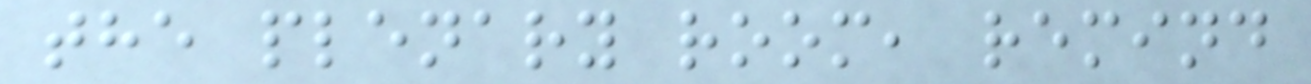the plenary room, remind
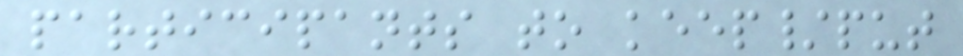participants to keep/put
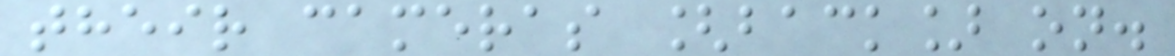their cameras [back] on.
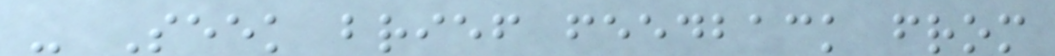- Seek brief feedback from
